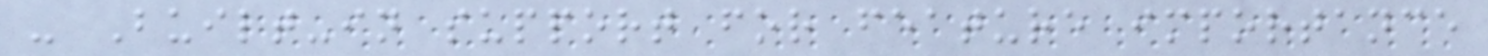- Built-in support for feature importance
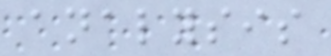analysis
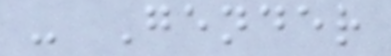- Gender
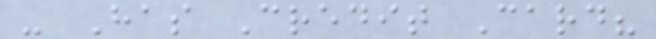- Has Credit Card?
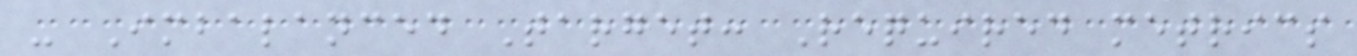- Imbalanced Target: Required metrics
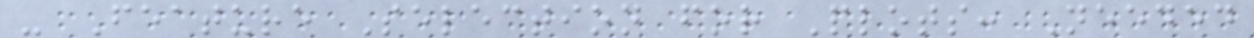- Feature Selection for Plots: Needed
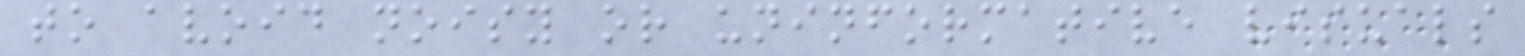to avoid noisy or uninformative visuals
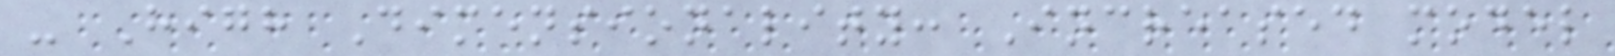- High Dimensionality: Increased model
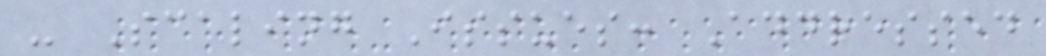- Scaling Issues: Addressed
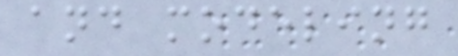and modeling
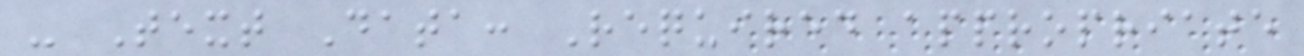- Text Data: Required appropriate
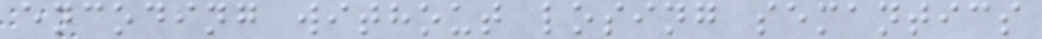encoding without losing semantics
